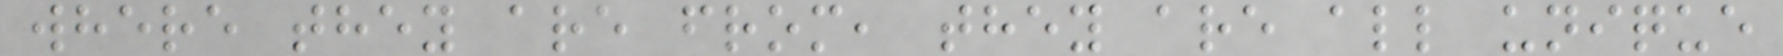where they are from, they are all unique
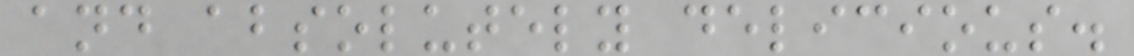and absolutely delicious.
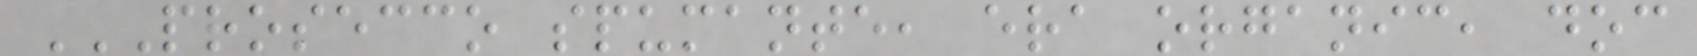PROSECCO SPUMANTE, ERA ORGANIC, DOC
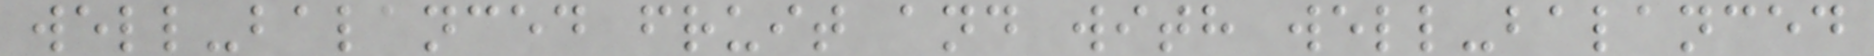well-balanced fruit and with well-balanced
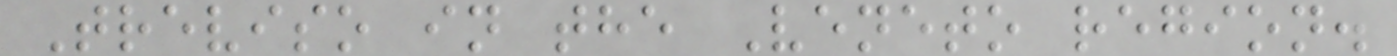Treviso in the Veneto region.
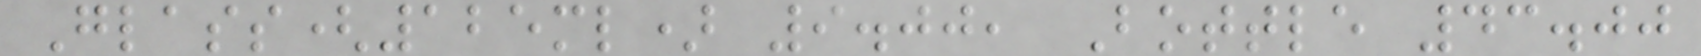Glass(125ml) 9.00, Bottle 43.00
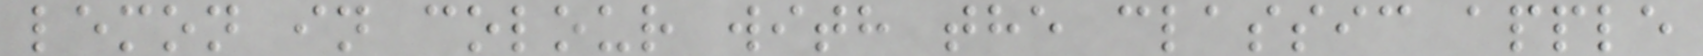lemon in colour with the classic apple
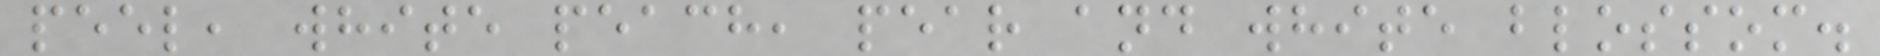peel, white peach, pear and white blossom.
